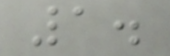1.
